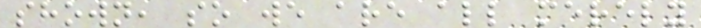shown, so we are all merely
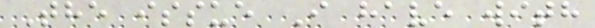The issue I have with
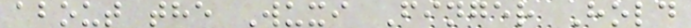about the Wuxi Finger Hold
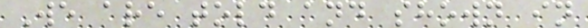We are told and shown in
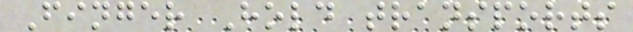Finger Hold transports
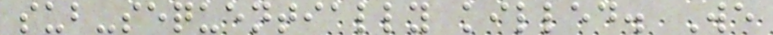sub-sequentially killed. We
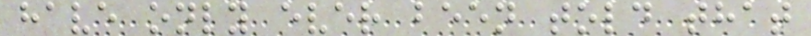have only ever been told that
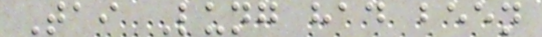Tai Lung had been
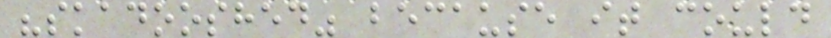"skadooshed" because it could
